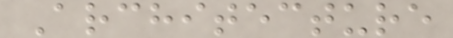Architecture
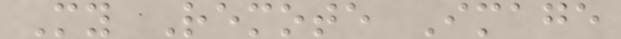My Remote Image
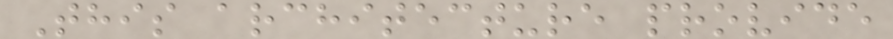This architecture provide
